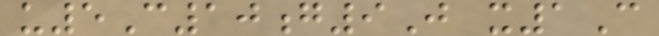u5C10g9J x1C
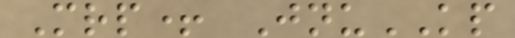Mrp+ JnuKP
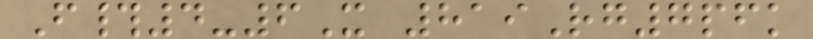F#4-6X 819Rg7pfk
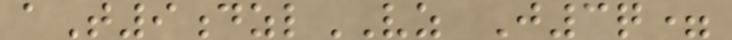aT9dzlVZ J3q=
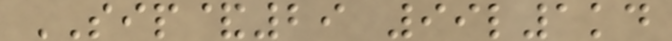SIP&29 99l1kd
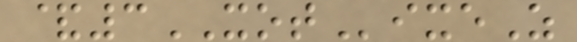&3XOTixeZ
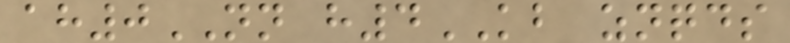ah0NN h4KB znqds
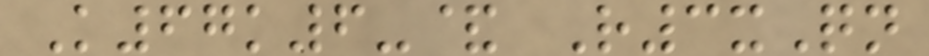K67k6-& R3xQn
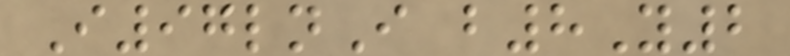I97lnI b8Y2
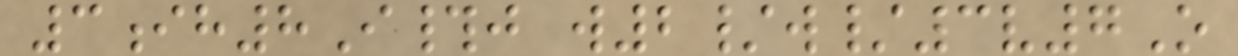3ih8I#j w2/w/3v7O
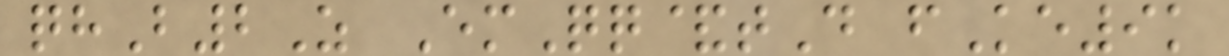qhB2Z EmQq&tD fKe9k
